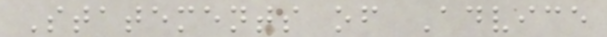Statements of Advice
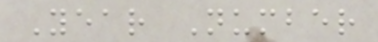Year Number
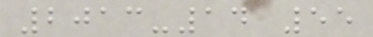2013-14 55
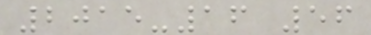2015-16 56
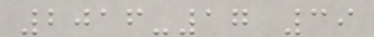2016-17 39
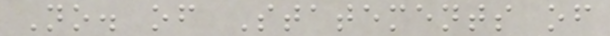No. of Statements of
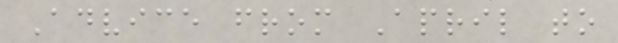Advice from April to
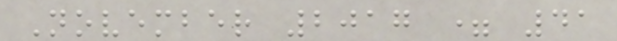November 2017 = 41
